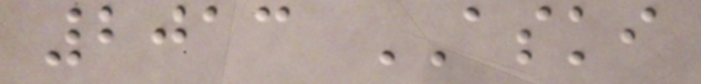2013 ASKI
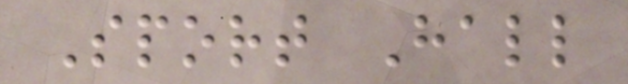Sport Hall
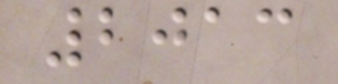2013
